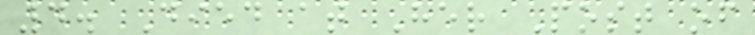4. Died at Her Post of
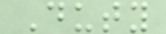Duty
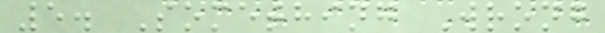5. Something Wrong
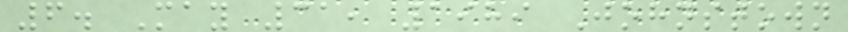6. May 31, 1989 Johnstown
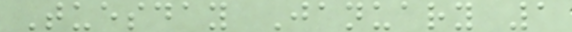Tuesday January 1
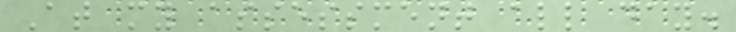At my assessment all day.
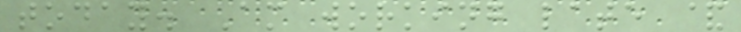today. Am working late &
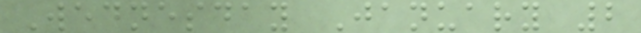Wednesday January 2
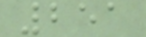251
